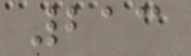213
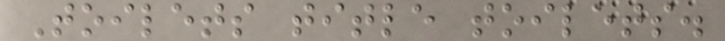Toilets title toilets.
